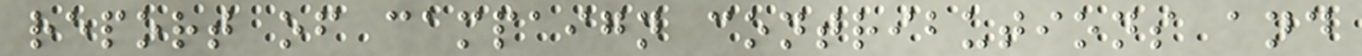report of campaign contributions and
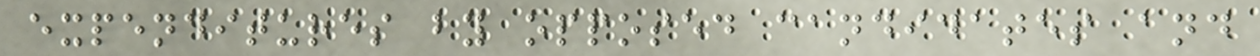expenditures by opposed candidates and
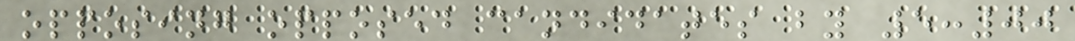opposing opposed candidates by 5:00
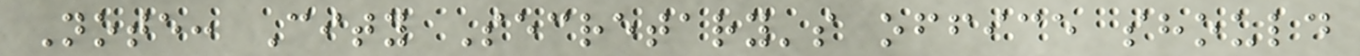Note: City Secretary's office should
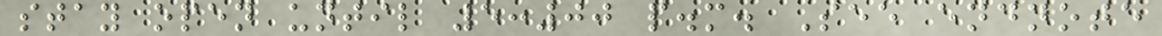stay open until 5:00 p.m. See endnote
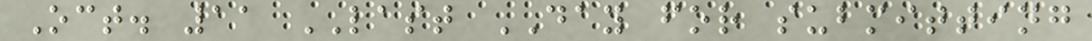Oct. 11 LAST DAY for submitting
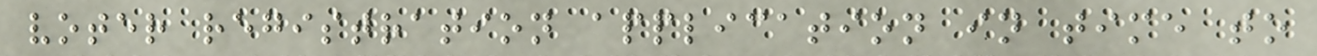voter registration application in time to
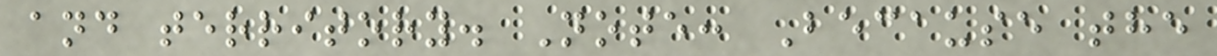and territory. Note: Because the
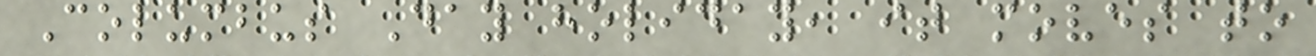Columbus Day holiday, it moves to
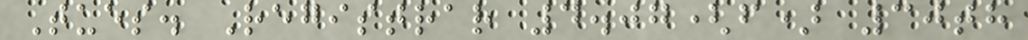Tues. Registrar 4.07(f) 30th
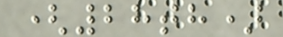(28th)
